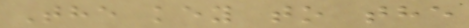The key to the
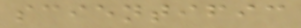scientific
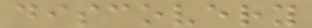discovery
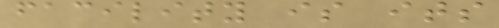facility is its
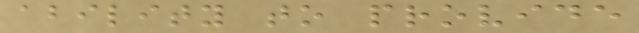ability to provide
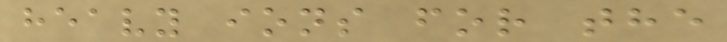heavy ions for the
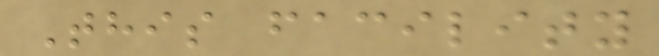This facility
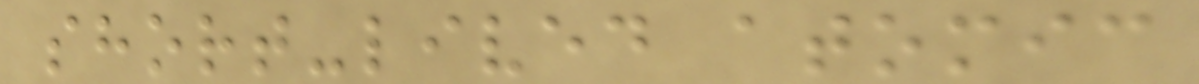short-lived atomic
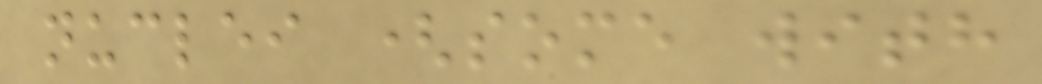nuclei (some with
